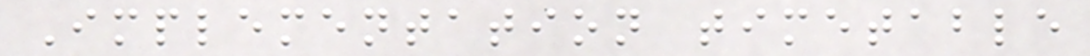Implementation timetable
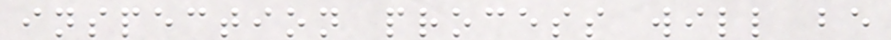inspection process will be
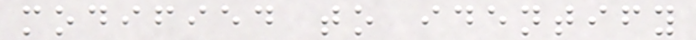modified to identify
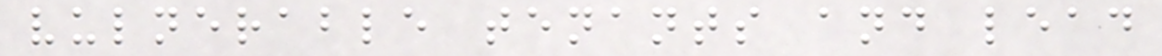vulnerable tenants and lead
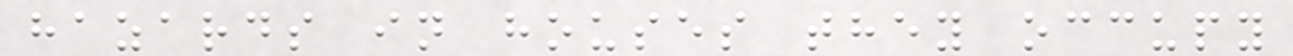hazards in houses they occupy
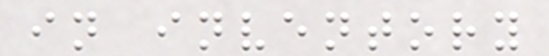in inventory
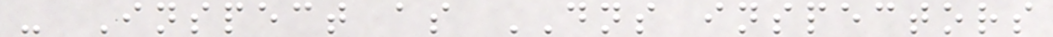- Inspect as DNS inspectors
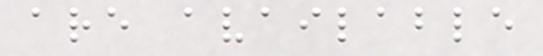are available
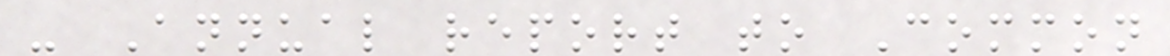- Annual report to Common
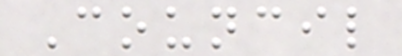Council
